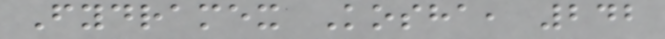Fydramex Kosha, 242
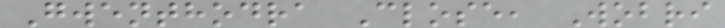Gwenthodra Close, Wobri
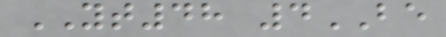YT48 4BE
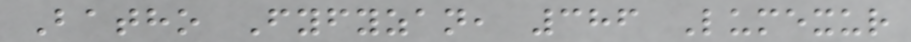Batho Fyfyzan, 386 Lumexur
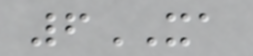6XA
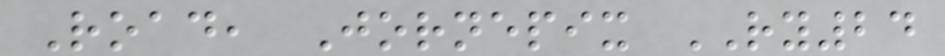Road, Jornepix RY24
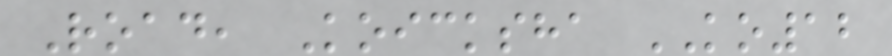Road, Koicksha KO12
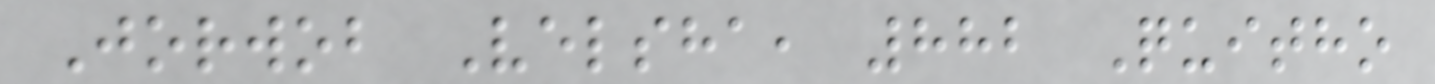Jorwob Velsha, 882 Quitho
